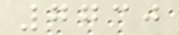7730
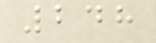248
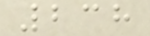238
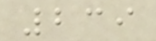239
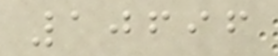10696
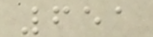651
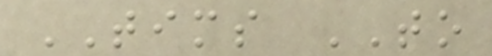TIMS TO
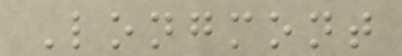Longmont
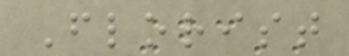Florist
